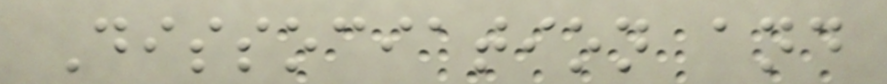Dissociation and
